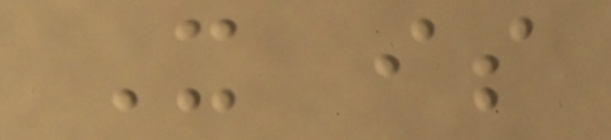It is
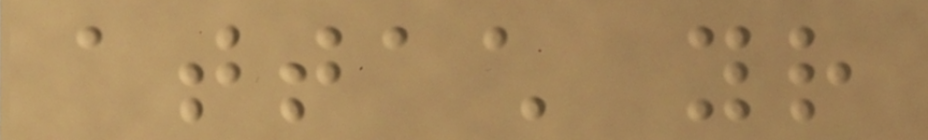attach your
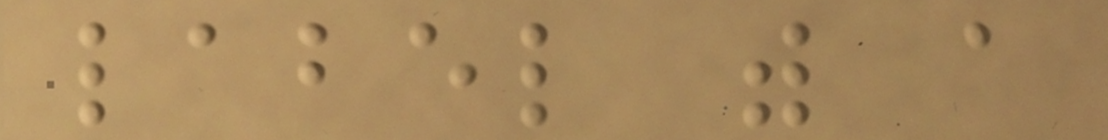label with a
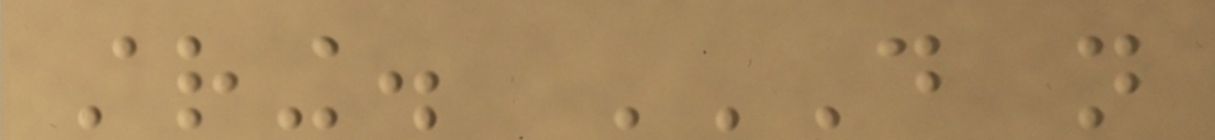string. DO NOT
